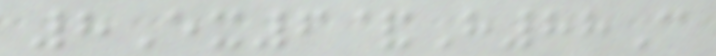8Ex6&H88C
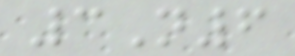3N6
